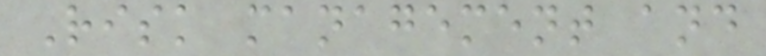Risk management and
